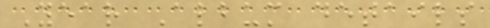Year Album details
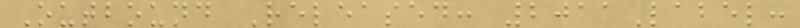Outbound Released: 2011Label:
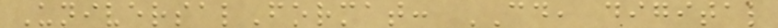UniversalFormat: CD, digital
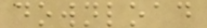download
